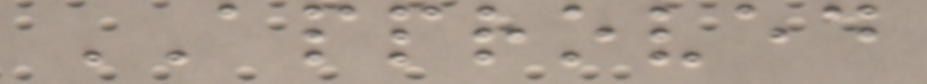APPROVED
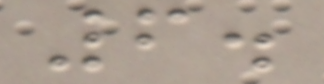6.
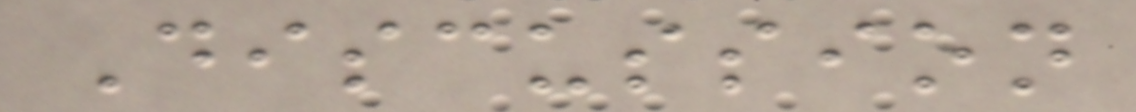Discussion
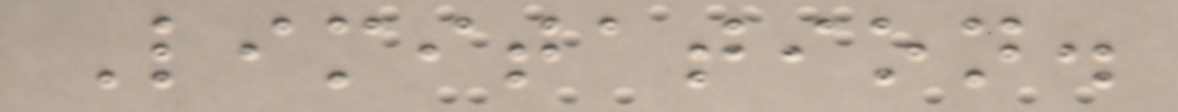Limitation.
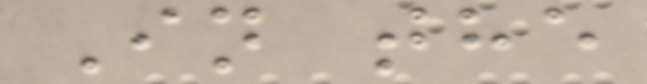In the
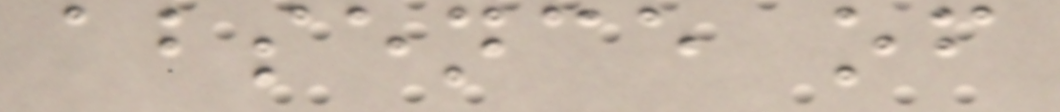absence of
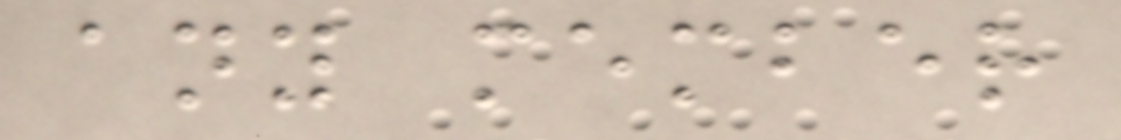any member
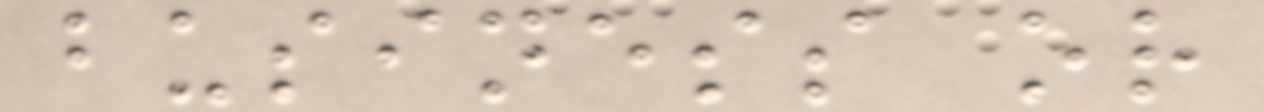business or
